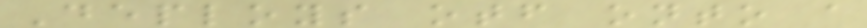Deploys otf onto a
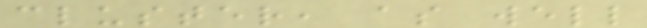cluster, as well
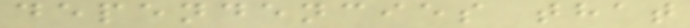dependencies that
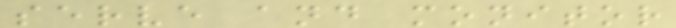serve and monitor
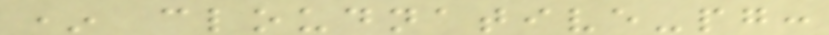* cloudnative-pg:
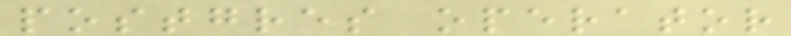postgres operator
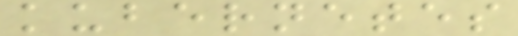kubernetes
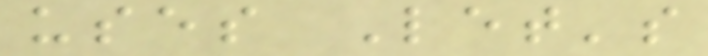uses Let's
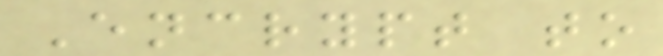Encrypt to
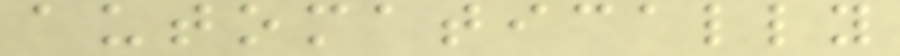automatically
